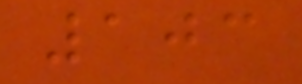103
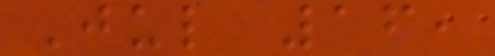Jul 16,
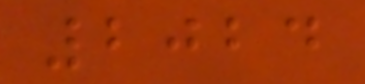2024
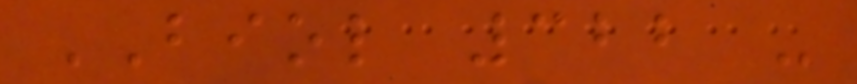BIOL 322 -
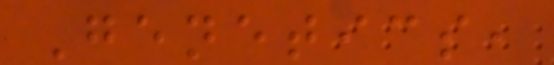Genetics,
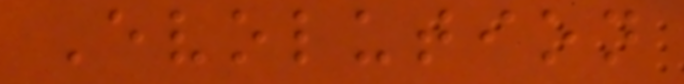Evolution
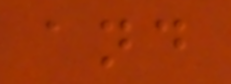and
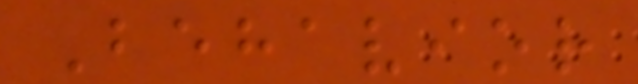Behavior
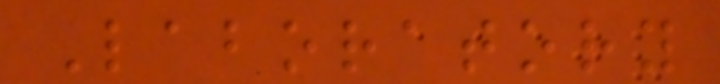Laboratory
